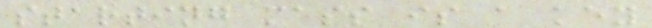starting mass is a key
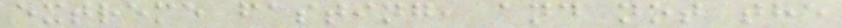extreme fasting, and not the
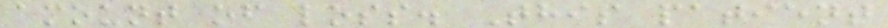amount of loss. This patient
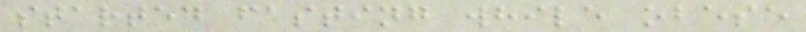started fasting while obese
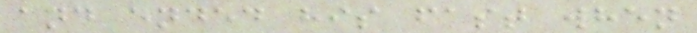and ended his fast when
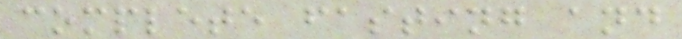complete fasting and
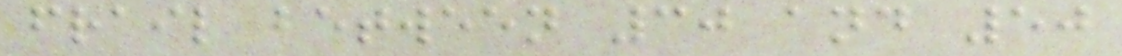frail between 30 and 50
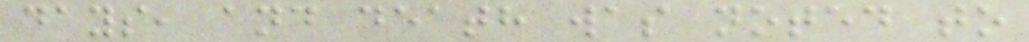days, and death was noted to
